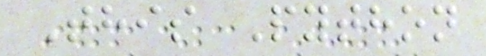This Python
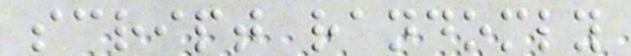script randomly
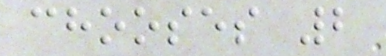chooses 2
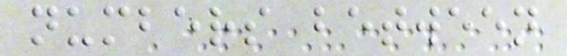numbers between
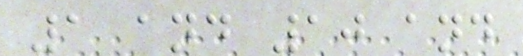1 and 10 and
